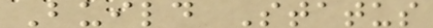Build Status
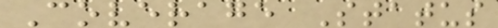Coverage Status
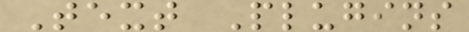Text Plugins
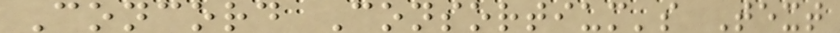Concord Consortium's Text
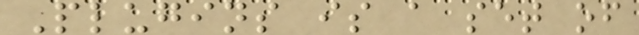Plugins is a set of
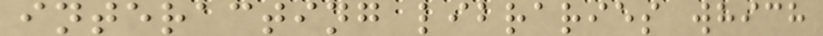interacting libraries which
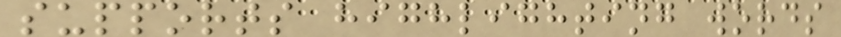supports highlighting words
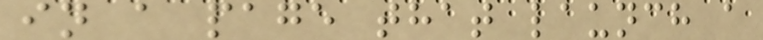in a page that launch a
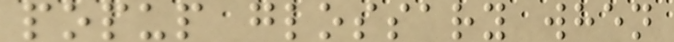popup glossary when
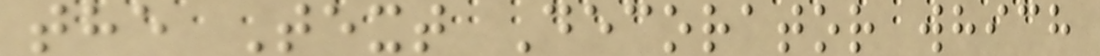the Text Decorator which
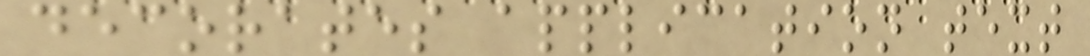decorates application text
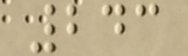243
